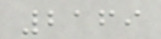2169
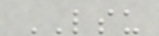LSU
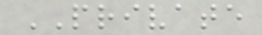PRIVATE
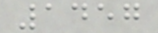1457
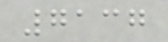7137
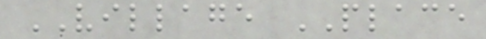VILLAGE PLACE
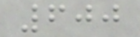600
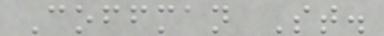Coffman St.
